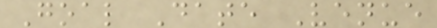Goal Date Venue
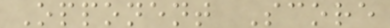Opponent Score
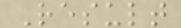Result
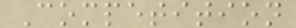Competition
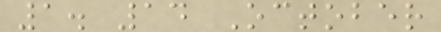1. 14 October
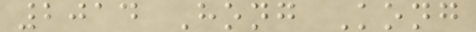2014 Hong Kong
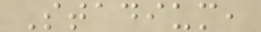Stadium,
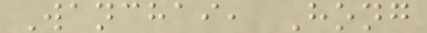Wanchai, Hong
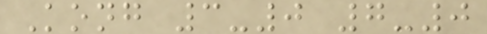Kong 3-0 7-0
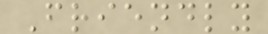Friendly
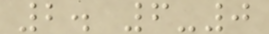2. 6-0
